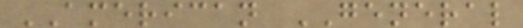AMERICAN GENERAL
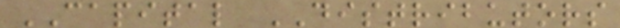CAPITAL DISTRIBUTORS
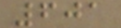601
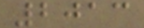2013
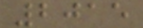2015
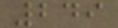249
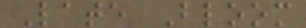Late Bloom
